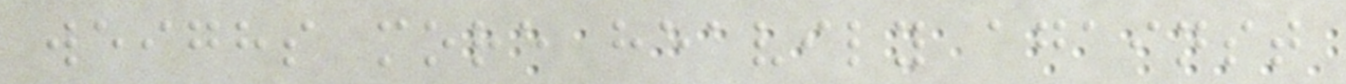weighs more heavily against
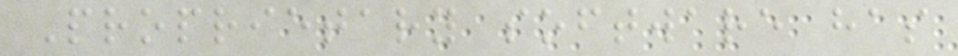Proprietary software has
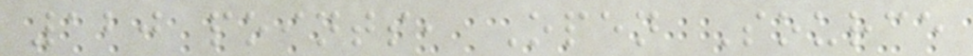120 points, Open Source
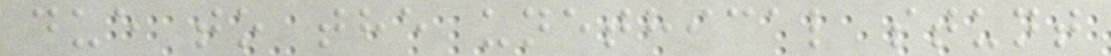due to the unethical stunt
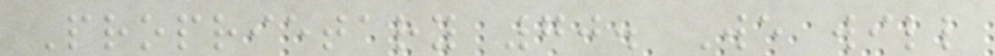Proprietary 70. We will
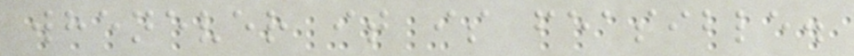whenever it is feasible.
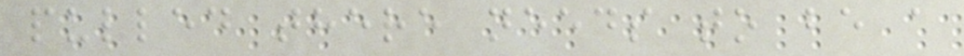pulled there needs to be a
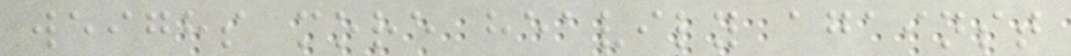weighs more heavily against
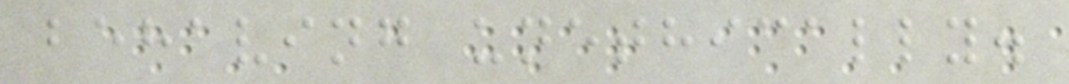behaving unethically.
